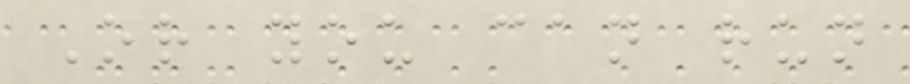Or you can run
